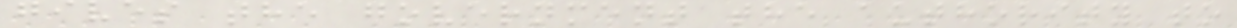gives the government the authority to
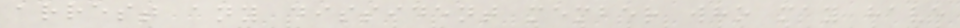arrest any dissident member who may have
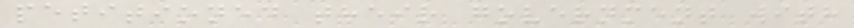petitioned their government with
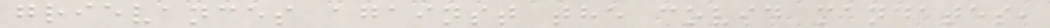grievances against the covid mandates,
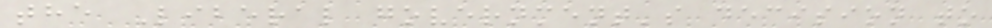the Liberal government's decision to
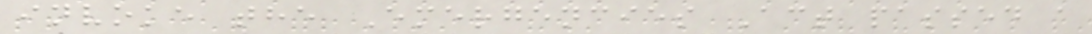invoke the Emergencies Act passed a
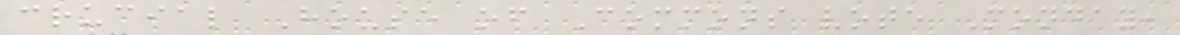crucial House of Commons vote Monday,
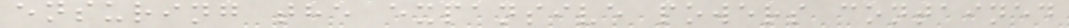ensuring the expansive powers contained
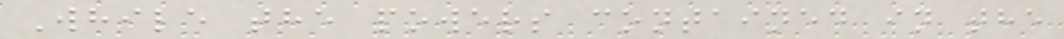While the powers contained in the
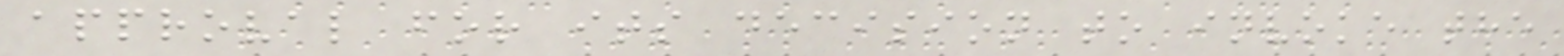approval for its decision to invoke the
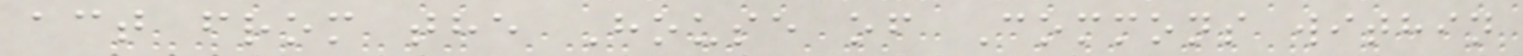act from the House of Commons within
